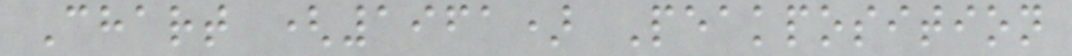Chart (1961) Peakposition
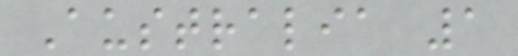Australia 1
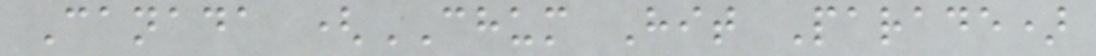Canada (CHUM Hit Parade)
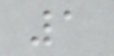1
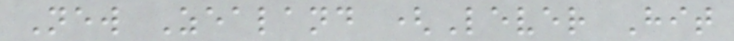New Zealand (Lever Hit
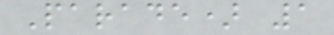Parade) 1
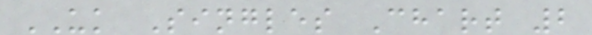UK Singles Chart 2
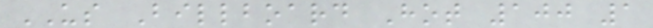US Billboard Hot 100 1
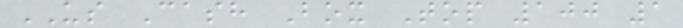US Cash Box Top 100 1
